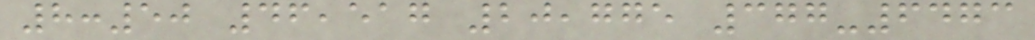8:50 46,517 20,775 377-6473
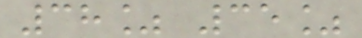38% 35%
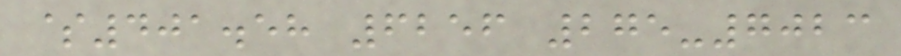$401.58 6256 275-7023
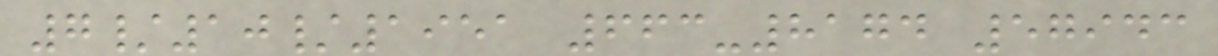7/10/1951 663-8174 57943
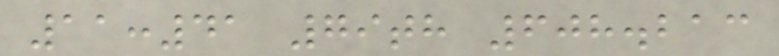11:41 79th 608.213
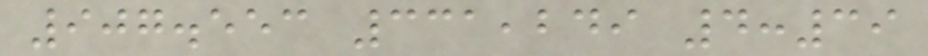907.553 331,249 4:39
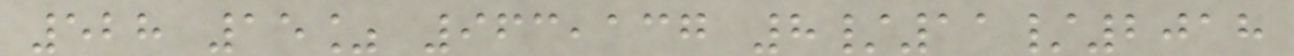528 15% 963,137 8/11/2018
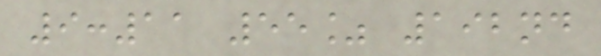9:11 55% 192nd
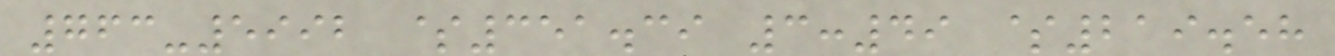763-5992 $351.39 3:49 $219.58
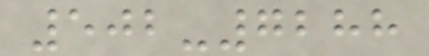502-7288
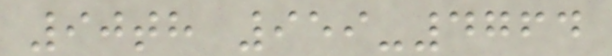90th 959-4764
